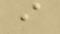i
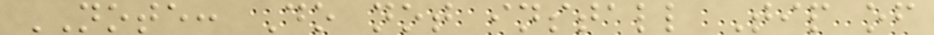NOTE: Do not install Tip of
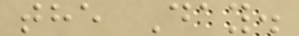the Day.
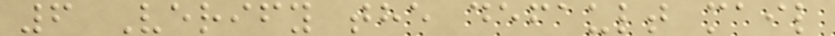6 Verify the default mail
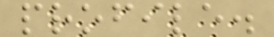profile.
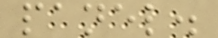panel.
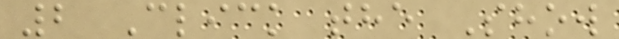2 Click the Show
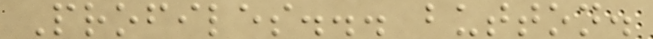Profiles... button.
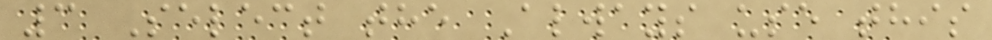3 Select the Always use this
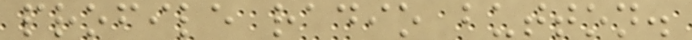profile radio button.
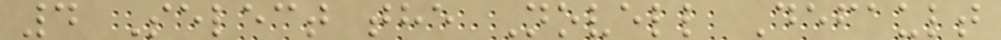4 Select the Novell Default
